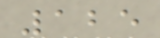125
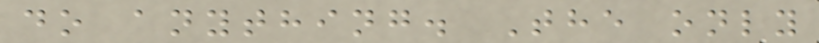do anything. The only
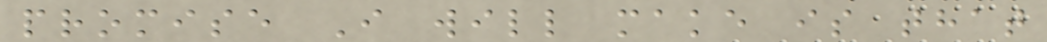promise I will make is that
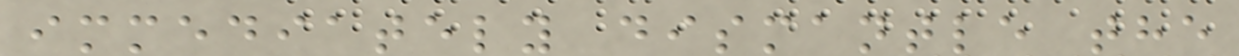immediately dismantle the
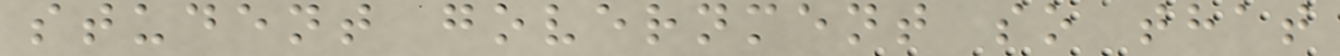student government so that
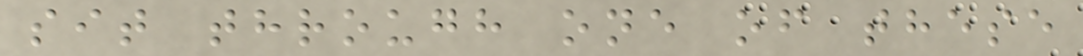sit through one of these
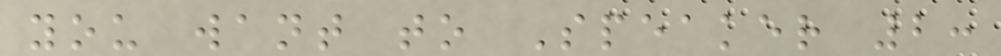you want to Speaker 2:
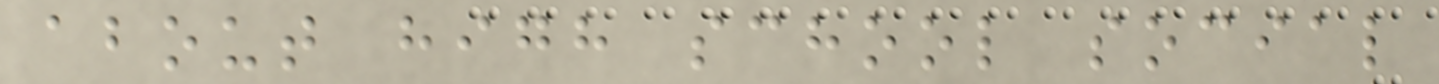about high school social
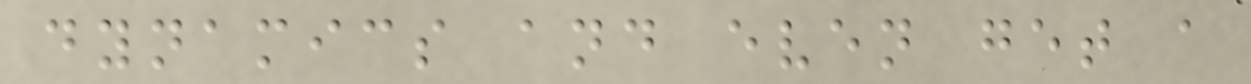dynamics and even get a
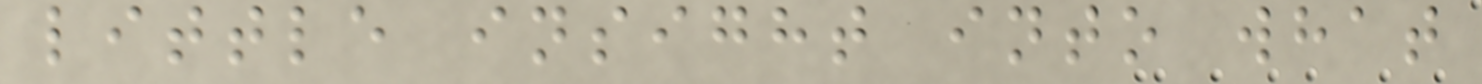little insight into what
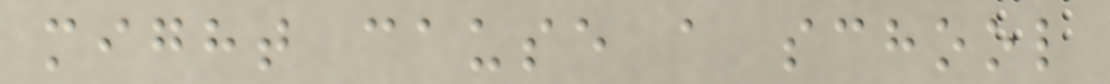might cause a school
